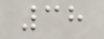38
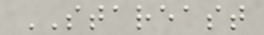STAREAST
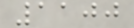1100
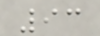93
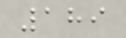189
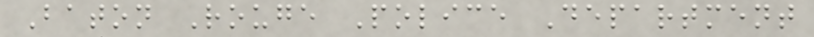Baton Rouge Police Department
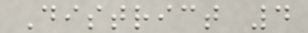District 4
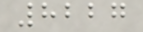8227
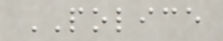POLICE
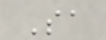Sa
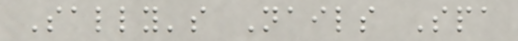Sally's Nails Spa
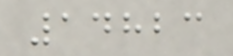14823
